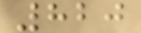820
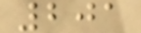201
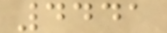4441
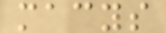macys
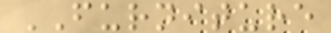FURNITURE
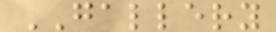GALLERY
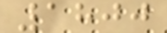1800
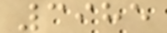3985
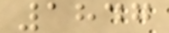1847
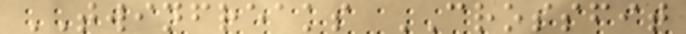TWINFREAKS CROSSFIT
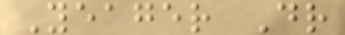Yeager Dr
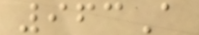963A
